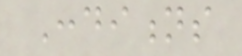Conditions
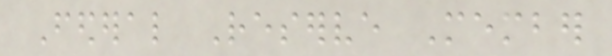Federal Reserve Member
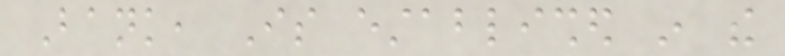Bank, Is established in the
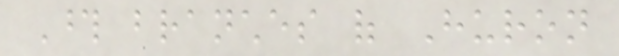Those branches of Huron
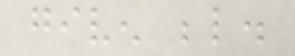given below.
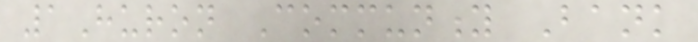1Huron Community Bank
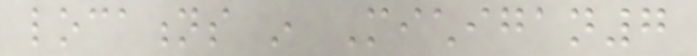locations in Michigan7
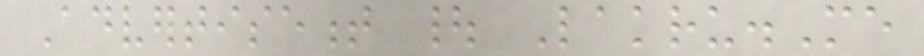Advertisement | Lakru.Me
